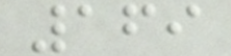169
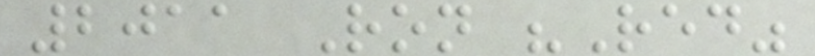2011 Ron "Red"
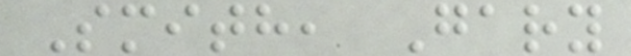Smith, Gary
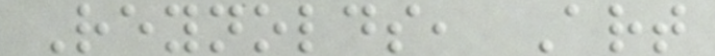Reynolds, Art
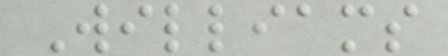Williams
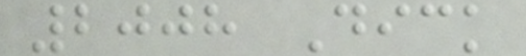2008 Dick
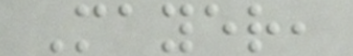Mayer,
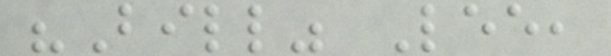"Bill" Lee,
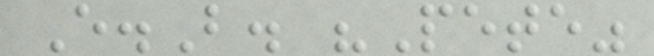E.B. "Pete"
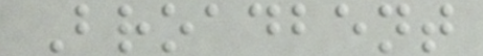Broadbent
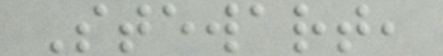Stewart,
